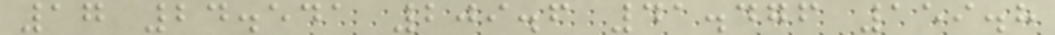17 24.541 209.6 41.476 159.8
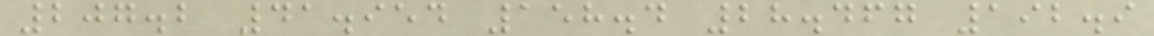207.2 41.954 158.4 28.467 192.9
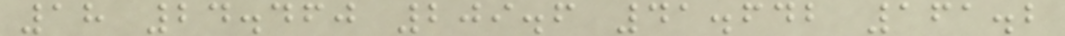18 24.460 209.6 41.642 161.2
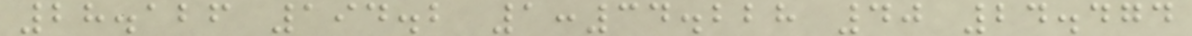28.126 194.2 1:34.228 40 24.474
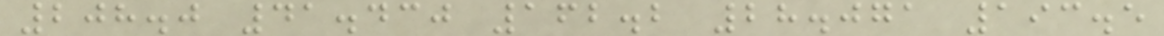208.0 41.430 162.2 28.071 193.5
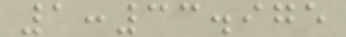1:33.975
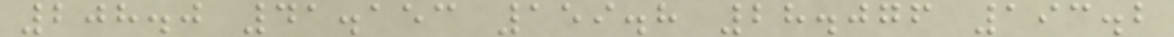208.0 41.153 159.8 28.076 193.2
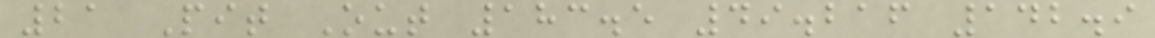21 Pit Out 183.5 49.216 142.9
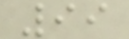99
